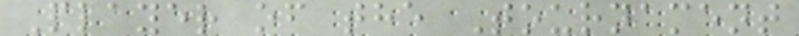Player of the Tournament
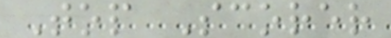Top Scorer
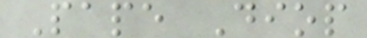Pape Diop
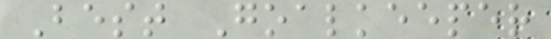Best Goalkeeper
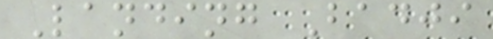Landing Badji
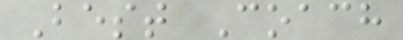Best Coach
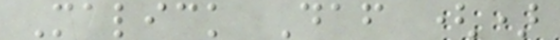Malick Daf ()
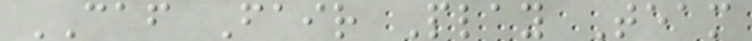CAF Fair Play Team
